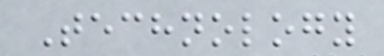Technology
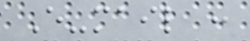E-mail :
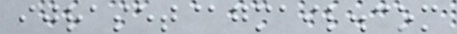ijraset@gmail.com
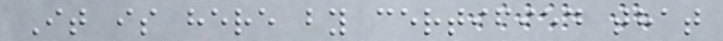It is here by certified that
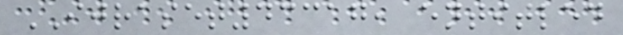IJRASET43317, entitled
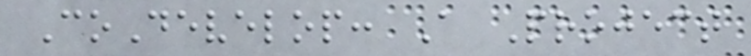CoDevelop: A Project
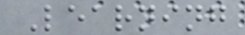Learning
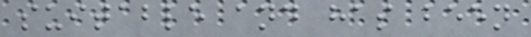suitable and has been
